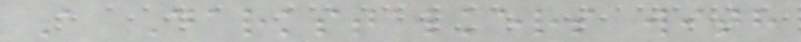A Darkstalkers with
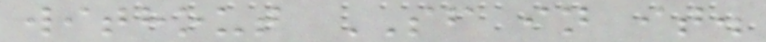without SF in it.
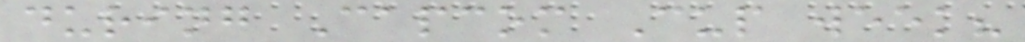during Capcom Cup week?
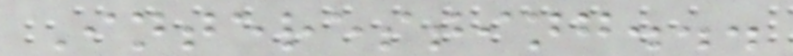Interesting...
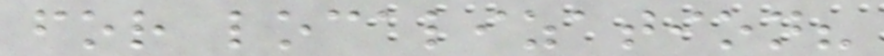for localization?
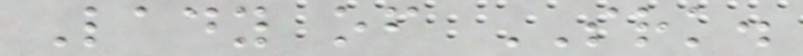Lady of SRK.
